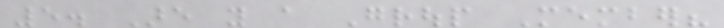5. Are you a Group Member?
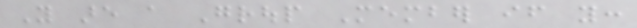You are a Group Member if you:
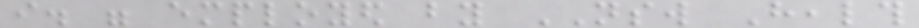i. were employed by NSW Health
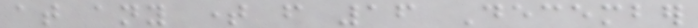at any time from 16 December
